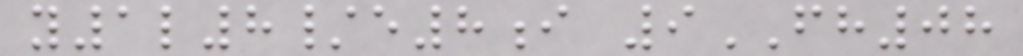y1l8/e8i 9FH08
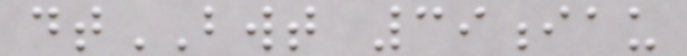dtBWT 39iau
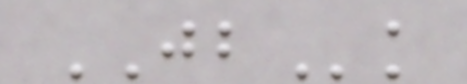JBk
